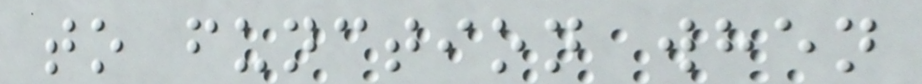to function when
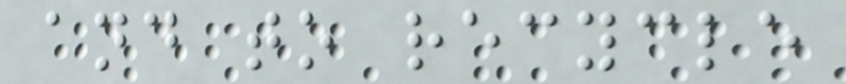and to recycle
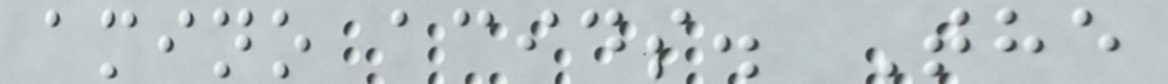amino acids. The
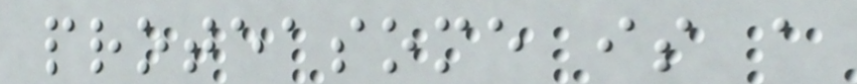proteasome is a
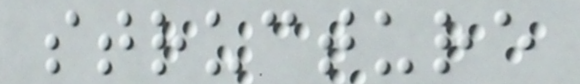structure
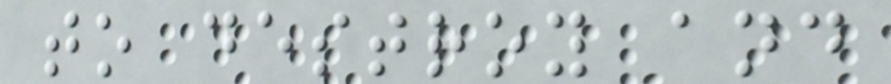to destroy and
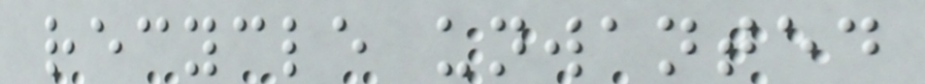recycle unwanted
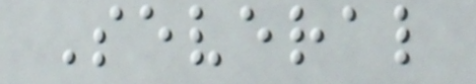Several
